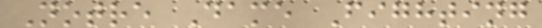Notre Dame Fighting
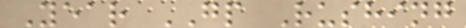Year GP Rushing
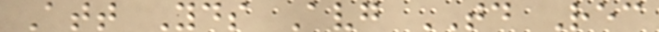Att Yds Avg TD Rec
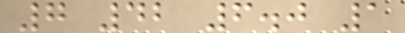7 42 6.0 1
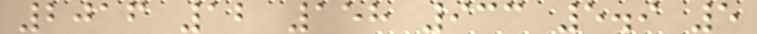2016 12 158 933 5.9 5
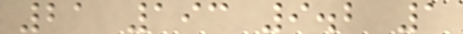21 193 9.2 1
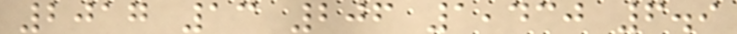2017 13 206 1,430 6.9
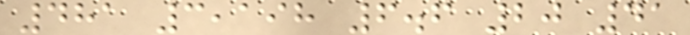481 3,198 6.6 20 41
